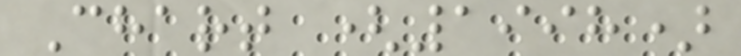Chart (1998)
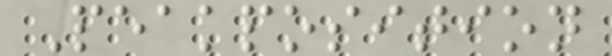Peakposition
